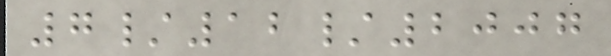7/12/2007
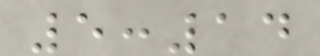5:14
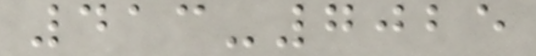413-7025
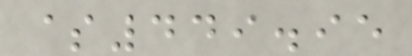$449.95
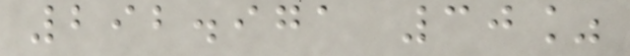292.971 30%
